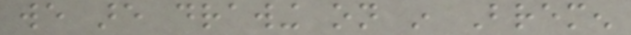we are drawing on in Bremen
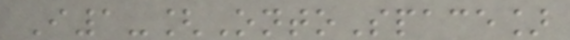I1-[OntoSpace]
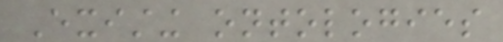Existing ontologies
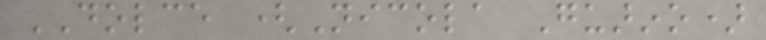DOLCE (Nicola Guarino)
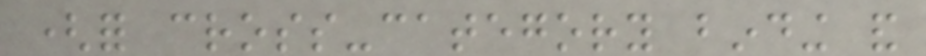(for cross-category binding and
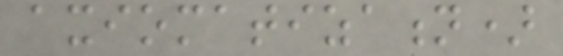axiomatization)
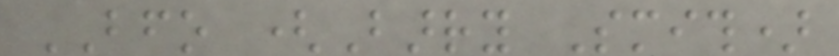BFO (Barry Smith)
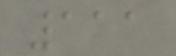111
